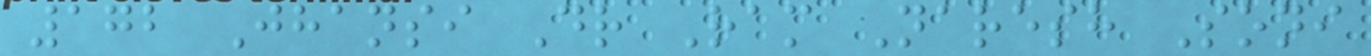172 Jhansi Dr Ram Naresh Soni
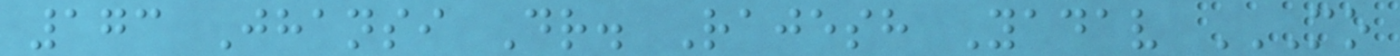173 Jhansi Dr. Rajesh Yadav MO
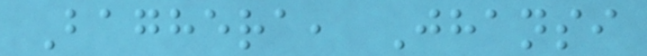Baghera, Jhansi
